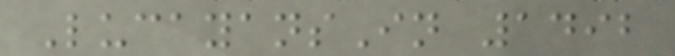LucayansIn 1492
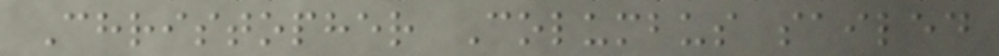Christopher Columbus sailed
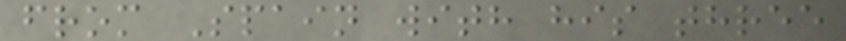from Spain with his three
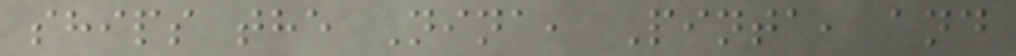ships the Nina, Pinta, and
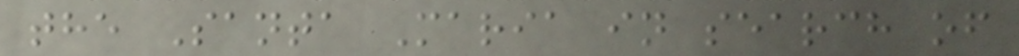the Santa Maria in search of
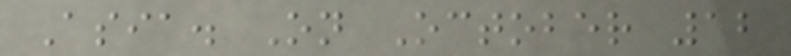Asia. On October 12
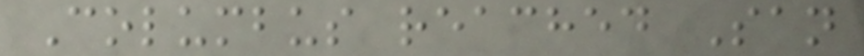Columbus reached San
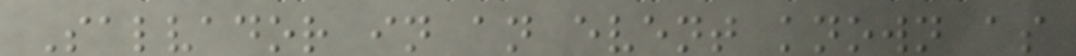Salvador in an event known as
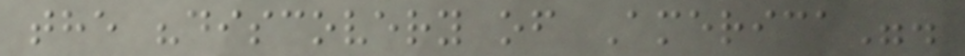the "discovery of America".
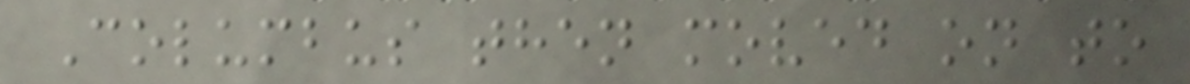Columbus then moved on to
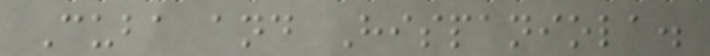Cuba and Hispaniola.
